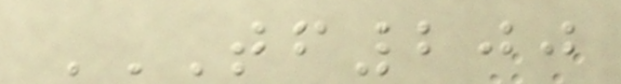TF200
